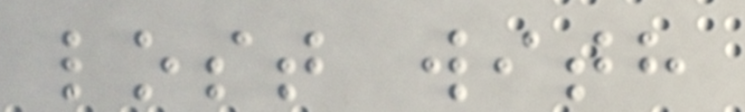lost with
